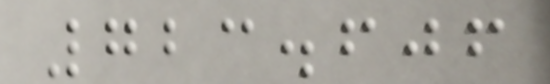723.606
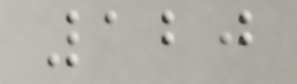120
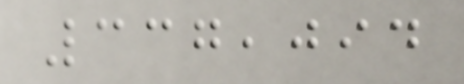337,094
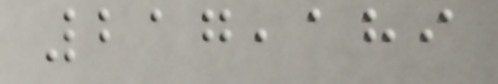217,189
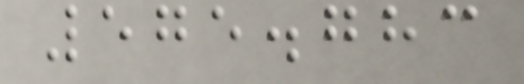575.783
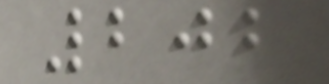202
